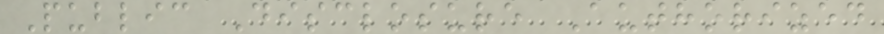Public Disclosure Authorized
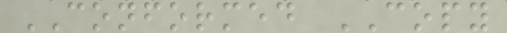CONFORMED COPY
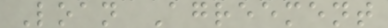Loan Agreement
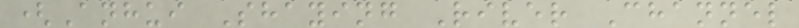(Anhui Shaying River Channel
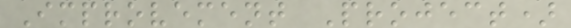Improvement Project)
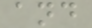and
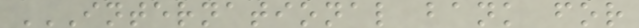INTERNATIONAL BANK FOR
